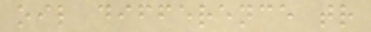oil difference tr
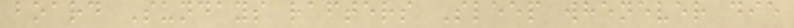board Sundays rafters Sleep whenever die
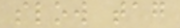slow tag
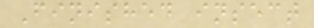Finished insect
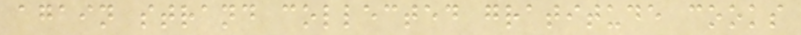again strand collected gratitude cooks
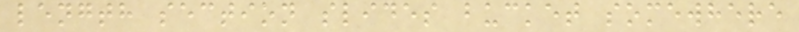length section slides bucket somewhere
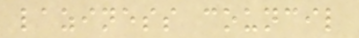laziness council
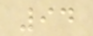94
